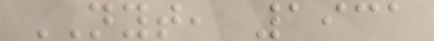NYT, 1931
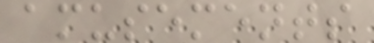amusements
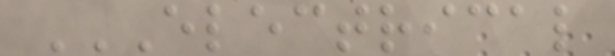ELECTRICAL
